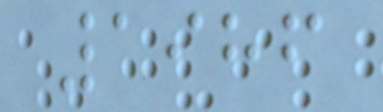1986
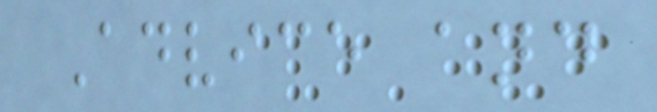Advice and
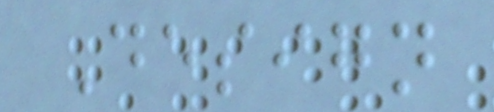Design
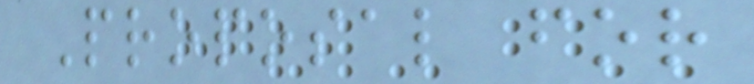Proposal for
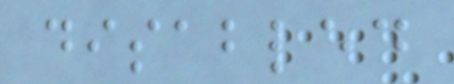disabled
